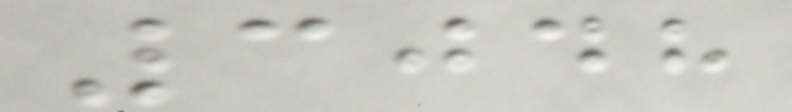3048
